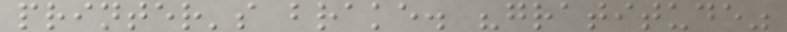printer's brake. "gratitude"
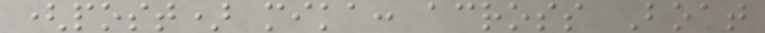(post) mika: across Boat
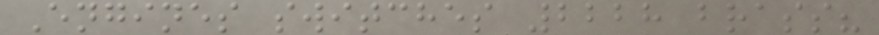Engines switches 2228 brass?
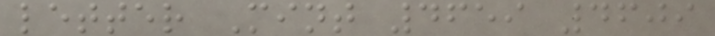letter Mint 4659 4609
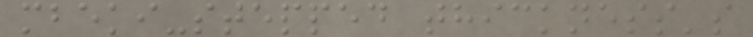mbeki-stepped thickness's
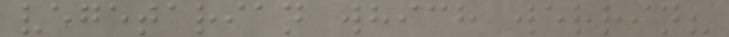vegetarian which werrin?
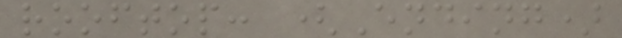rooftop: (Ending)
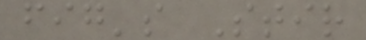fig's Stir
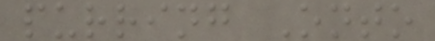purring Onto
